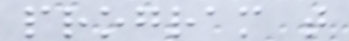program that
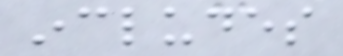includes
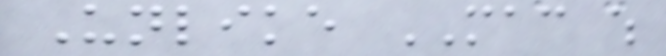Unlike MAC which
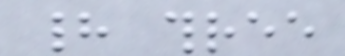had three
